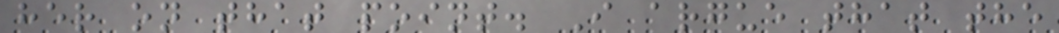her on that point. I argue that the
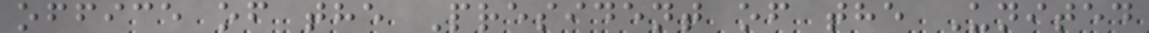office of the President of the United
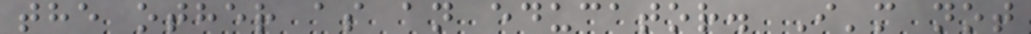the other as an educator. I'm not
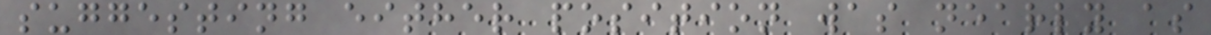suggesting either position was nearly as
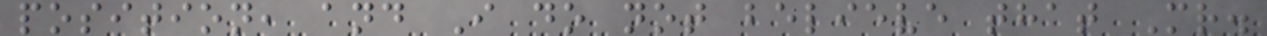position, and I do not believe that Mr.
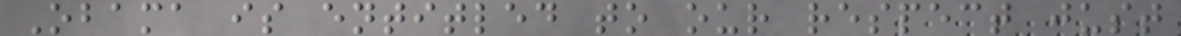Obama is entitled to our respect just
